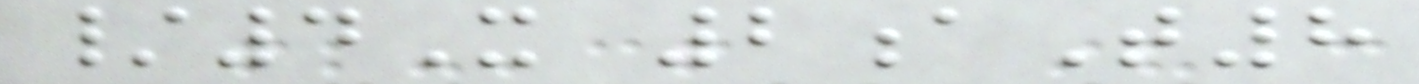/4X 2aT8
